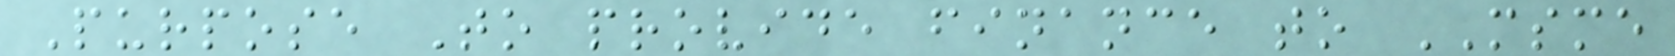Purpose To provide finance to MSME
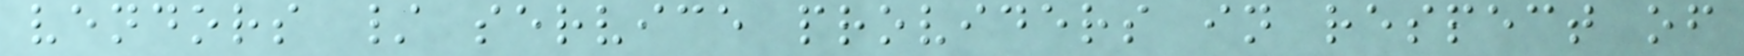vendors / service providers in respect of
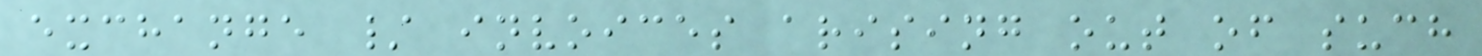exchange / invoices arising out of such
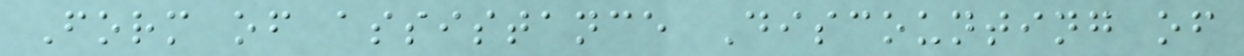Form of assistance Discounting of
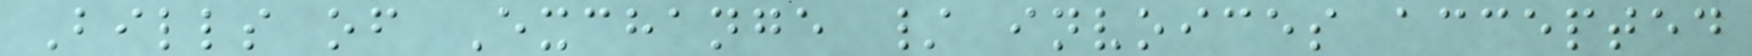Bills of Exchange / invoices accepted
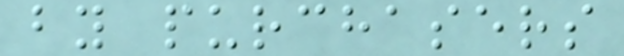by purchasers
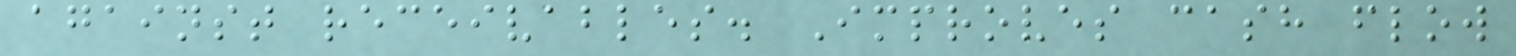against receivables. Improves cash flow
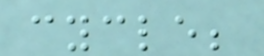cycle;
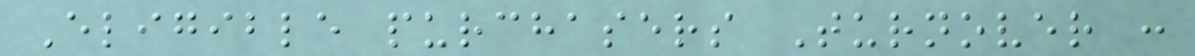Eligible purchasers Turnover :
